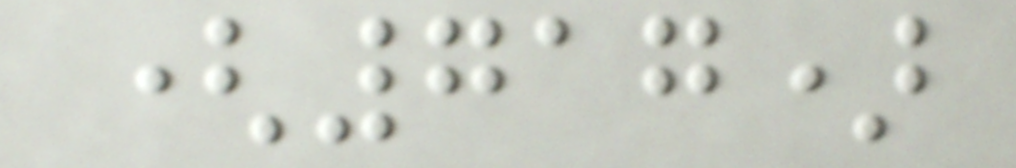(717)
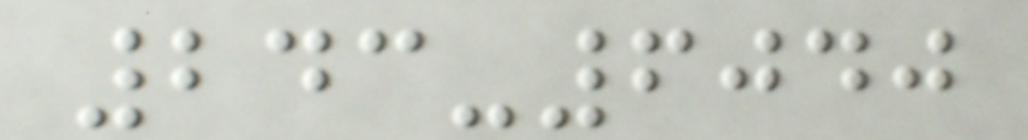243-6040
